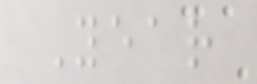Year
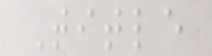Title
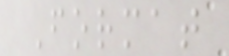Format
